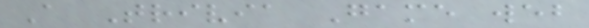A Trivia Game web
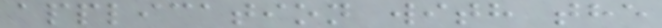application with the
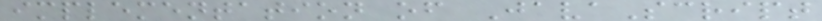implementation of JavaScript
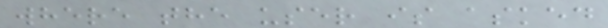where the user is asked
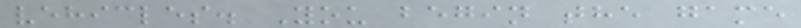vehicles. You begin the game
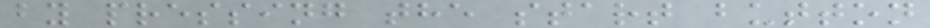by pressing the start button
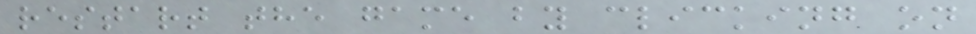restart the game by clicking on
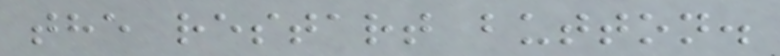the restart button.
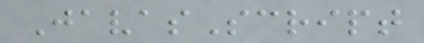JavasScript
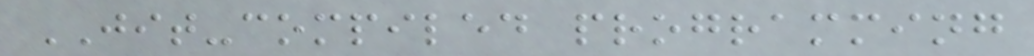JIT-compiled programming
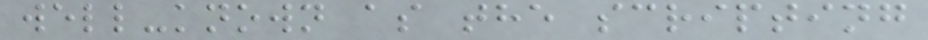well-known as the scripting
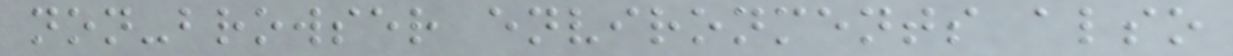non-browser environments also
